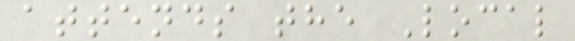attends the Local
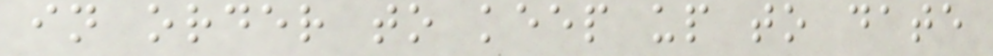in order to keep up to date
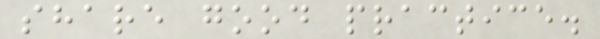share good practice.
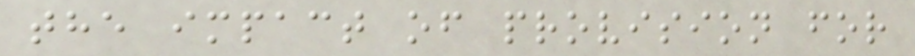the impact of provision for
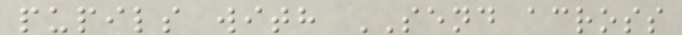pupils with SEND across
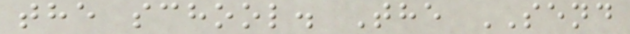the school. The SEND
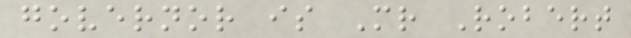governor is Mr Robert
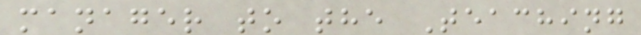manager to the Teaching
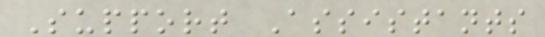Support Assistants
